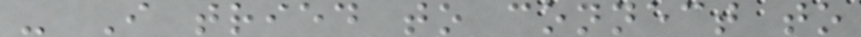- I tried to connect to
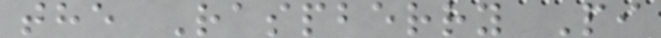the Raspberry Pi
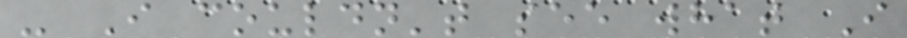- I couldn't see what I
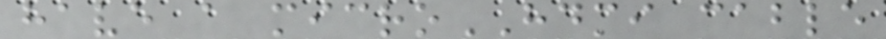have a microHDMI cable
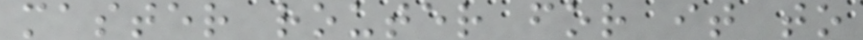master router for it to
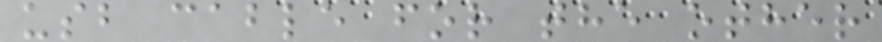usb cable for the other
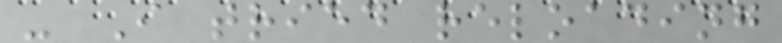- I tried reloading
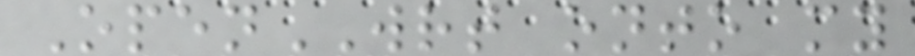OpenWRT onto my
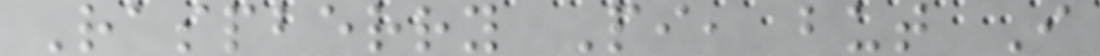Raspberry Pi, but I
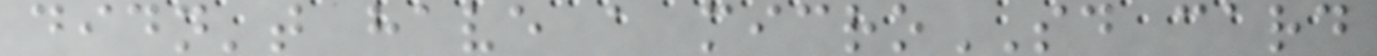didn't have a microSD card
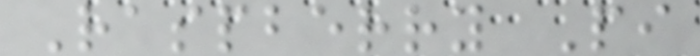Raspberry Pi
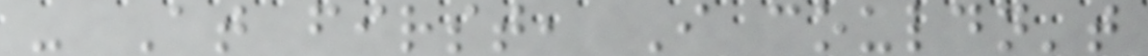- At first, I couldn't
